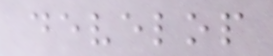develop
